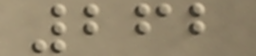262
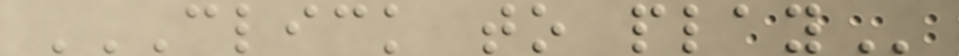CLICK TO PLAY
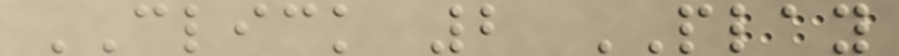CLICK 2 PLAY
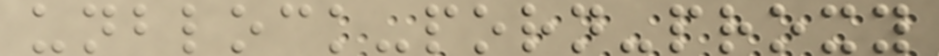unblock-porn-proxy
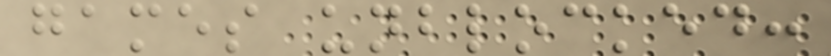games unblocked:
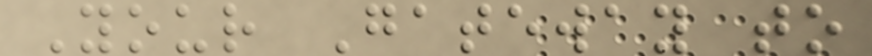Your Gateway to
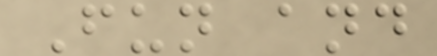Fun and
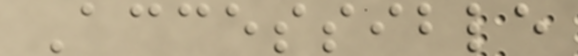Accessible
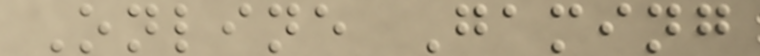Online Gaming
